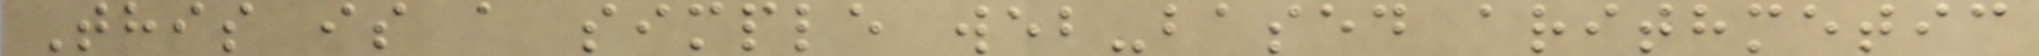This is a simple web-based arithmetic
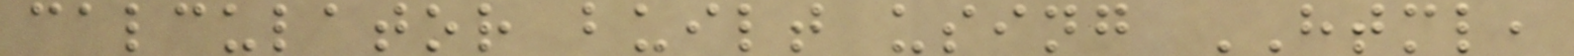calculator built using HTML,
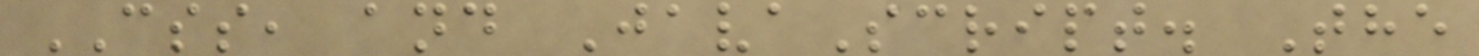CSS, and JavaScript. The
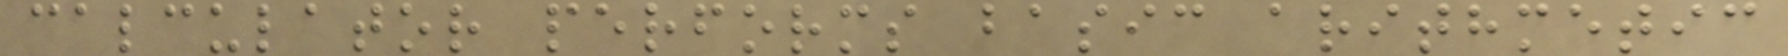calculator performs basic arithmetic
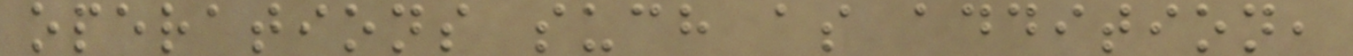operations such as addition,
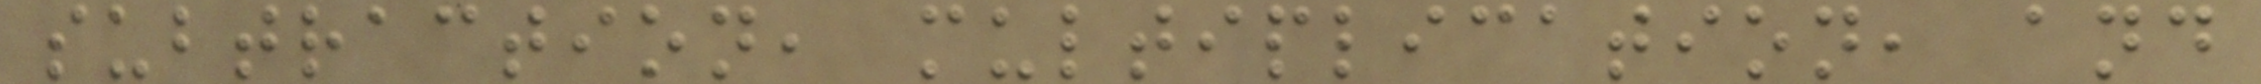subtraction, multiplication, and
